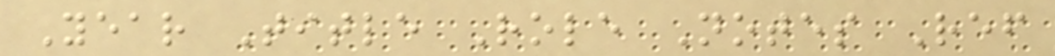Year Title Role Notes Ref
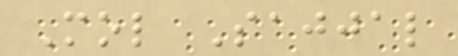Mol Sajjal
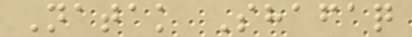Natak Shafaq
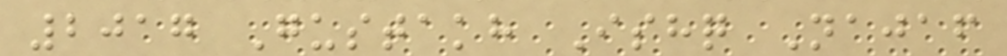2017 Gustakh Ishq Najaf
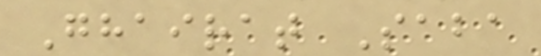Ghairat Saba
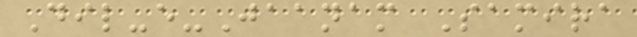Dil-e-Jaanam Samira
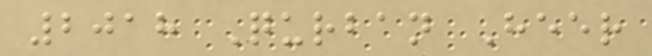2018 Qurban Heer
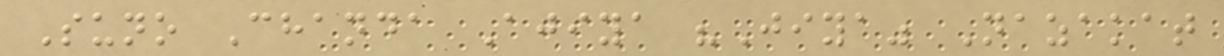Suno Chanda Ajiya "Jiya" Nazakat
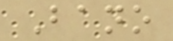Bano
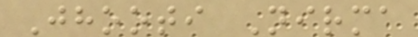Jhooti Nirma
